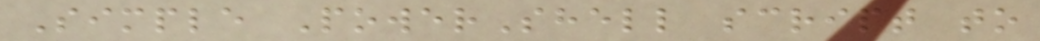Simple PowerShell script to
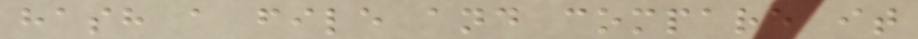hash a file and compare it
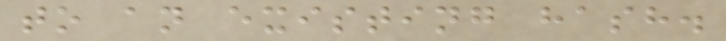to an existing hash.
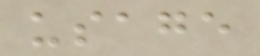usage
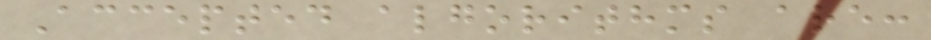Accepted algorithms are:
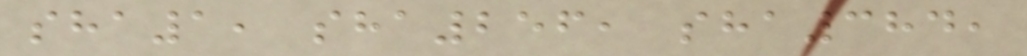sha1, sha256, sha384,
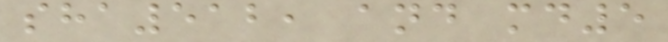sha512, and md5
